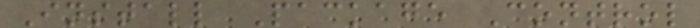Install Package Control
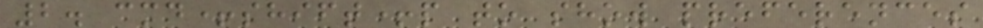2. cmd+shift+p to show preferences
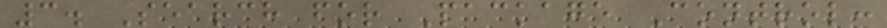3. Search for Package Control:
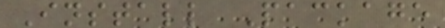Install Package
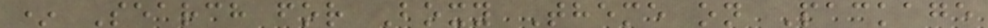* Search for Boxy Theme on Package
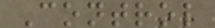Control
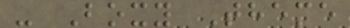- Boxy Theme
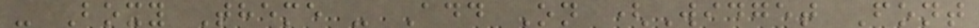- Boxy Theme - Add On (Widget Font
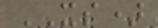XS)
